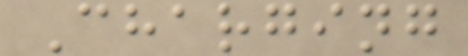Charging
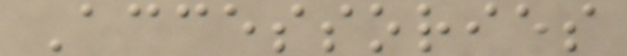Accessories
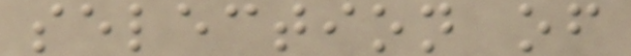selection of
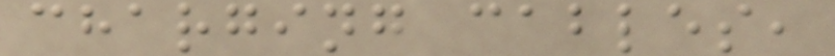charging cables,
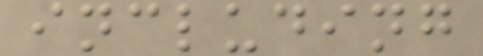including
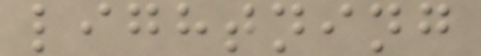lightning
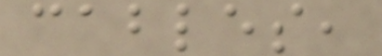cables,
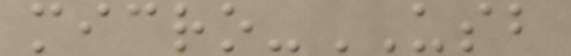micro-USB
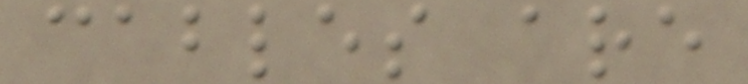cables are
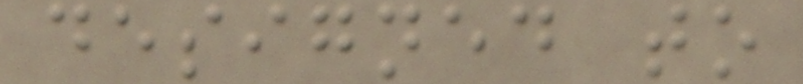designed to
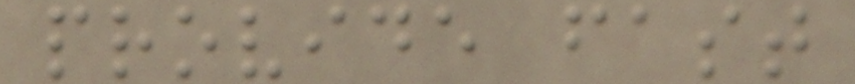provide fast
